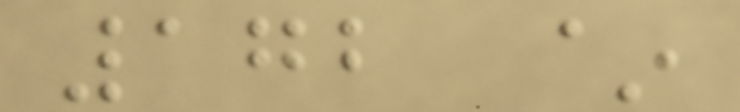172 ~
